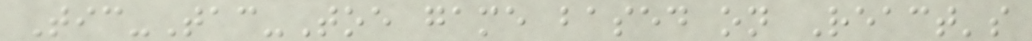Tic-Tac-Toe game based on React's
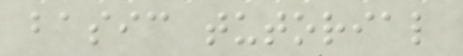basic tutorial
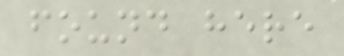found here
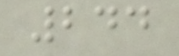244
